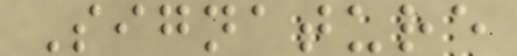Signature
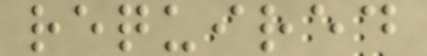required
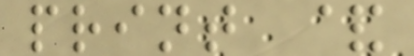print &
